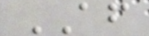AF
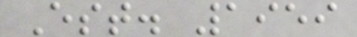Est. 1959
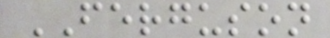FERGUSON
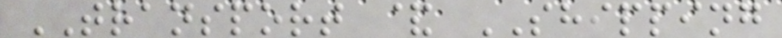TRANSPORT & SHIPPING
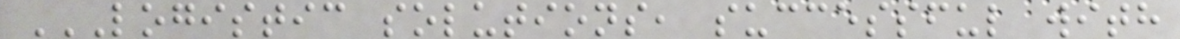LOGISTIC SOLUTIONS, SUCCESSFUL WITH
